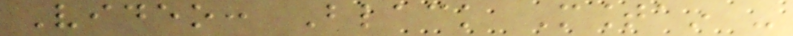Video: Black Mountain -
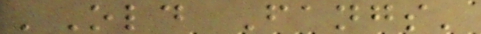'Old Fangs'
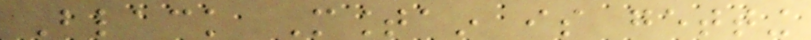Black Mountain is getting
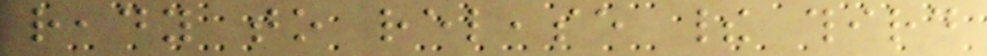ready to release their third
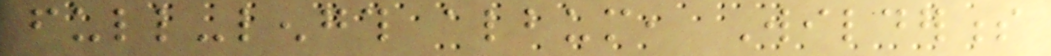full-length album, Wilderness
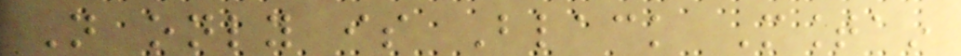Not only is Black Mountain
